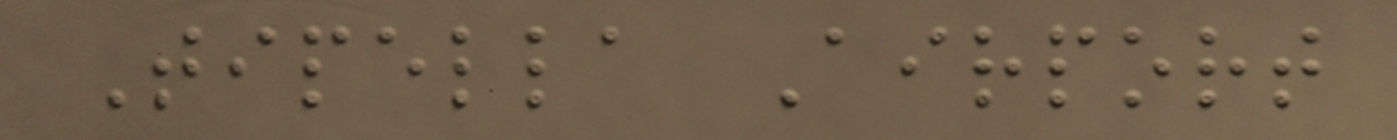Tipella Airport
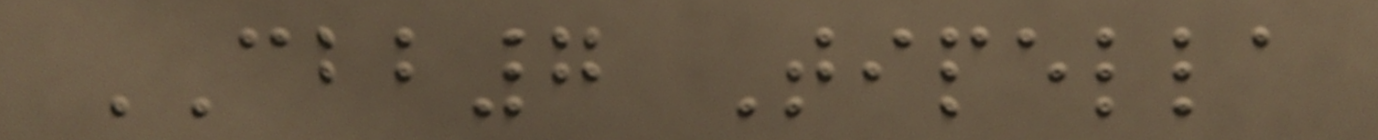CBB7 Tipella
